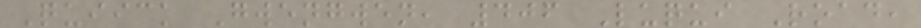Quiick Gwengwen, 406 Luqui Road,
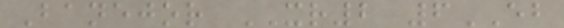Banejor XR2 6EB
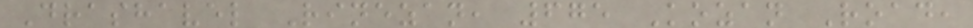Drashavel Rinezan, 675 Kozan Road,
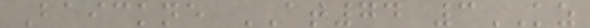Baickne AT74 3KZ
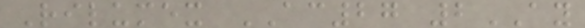Rilumex AC27 2AY
